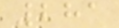281
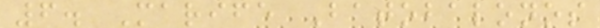6. Marife Batobalonos
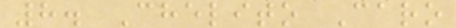8. Chelito Caro
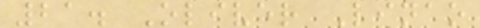21. Oliver Linao
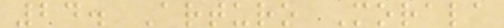24. Arturo Morala
